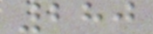280
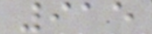915
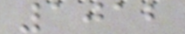1012
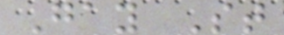Gay St
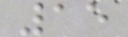15
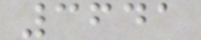3641
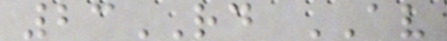23RD AV
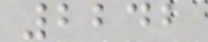2242
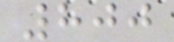800
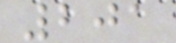201
